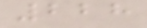228
